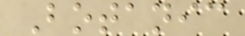Botanic
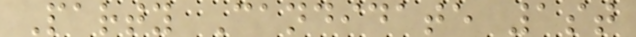Party Candidate 1st
